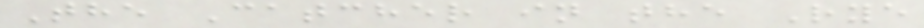The Catcher in the Rye
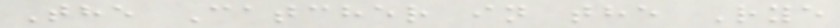The Catcher in the Rye
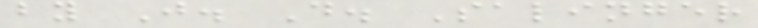by J. D. Salinger
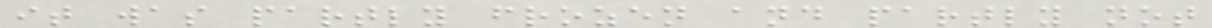it was partly frozen and partly not
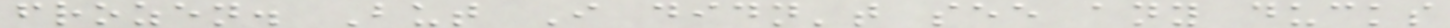frozen. But I didn't see any ducks
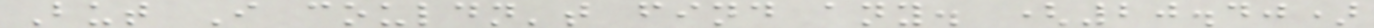But I couldn't find any. (20.40)
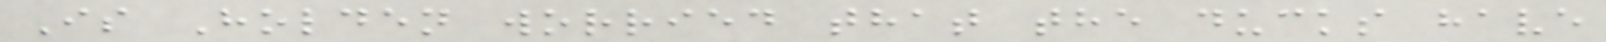Is Holden worried that the ducks have
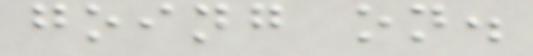going on.
